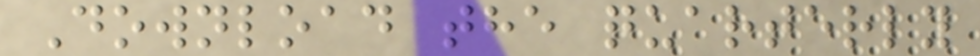Download the quarterly
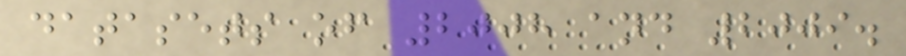datasets of 2008 and 2009.
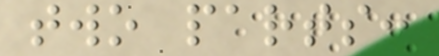two parts:
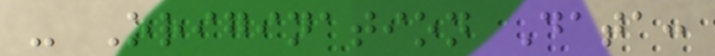- Origination Data:
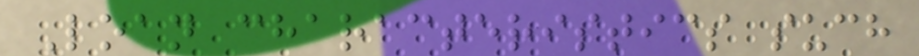Loan characteristics such
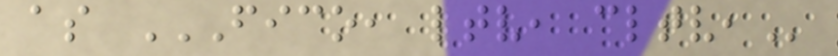as FICO, LTV, CLTV,
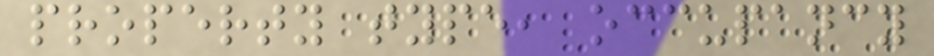property type, occupancy
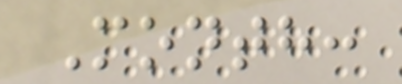Month:
